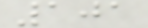101
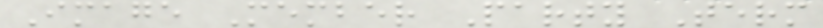Image Member Party Term
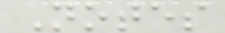Notes
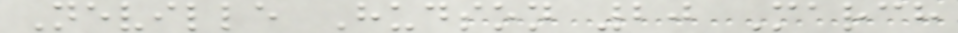Neville Hudson 20 March
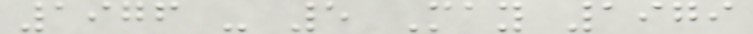1976 - 5 May 1979
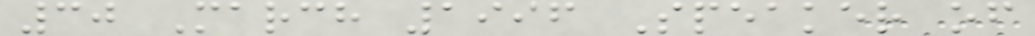30 March 1996 Speaker of
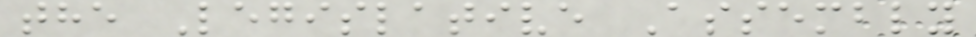the Legislative Assembly
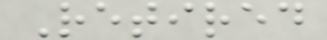Retired
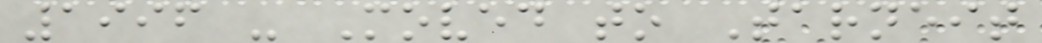1996 - Moved to Tarneit
